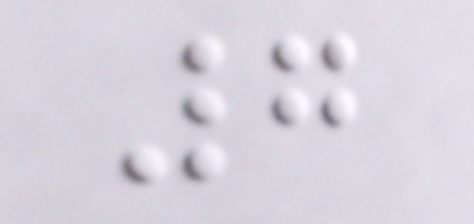7
